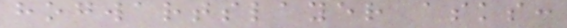hogwartslayer asks:
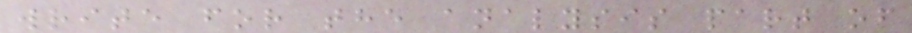write for the analysis part of
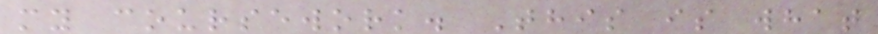my coursework. This is what
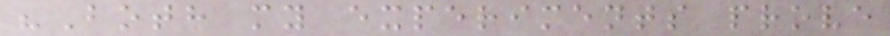"Both my experiments prove
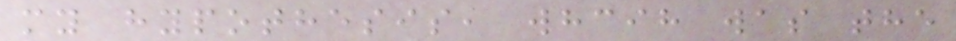my hypothesis, whcih was the
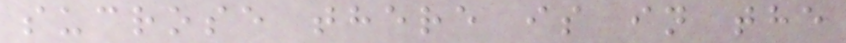sucrose there is in the
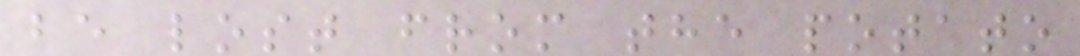be lost from the potato
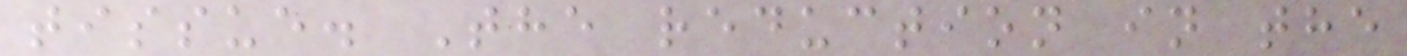tissue. The reduction in the
